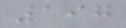197
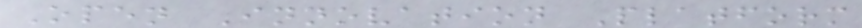Open Innovation Platform
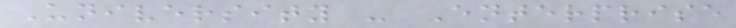University - Enterprise
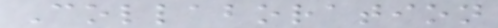Collaboration
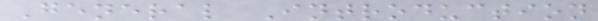General Introduction
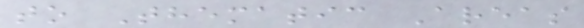to Thematic Areas
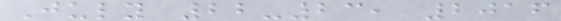July 22-23, 2016
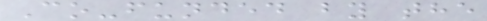Co-funded by the
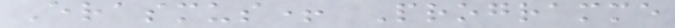Erasmus+ Programme
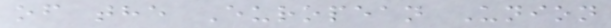of the European Union
